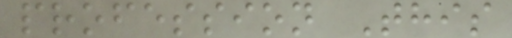profession This
